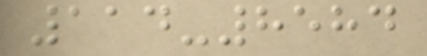114-8584
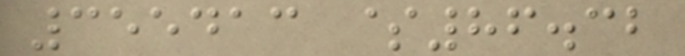355413 $86.32
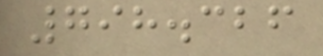798.326
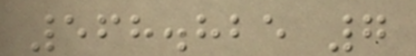568.825 7
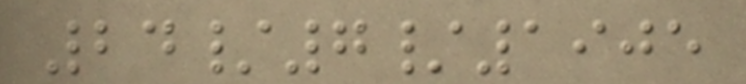24/7/1905
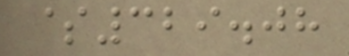$329.08
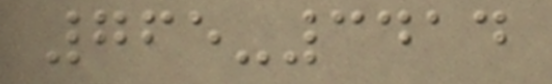765-3414
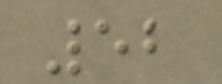52
